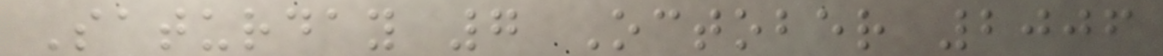Saturday 7 October 2006
